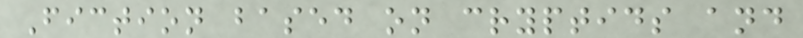Fiction based on cryptids and
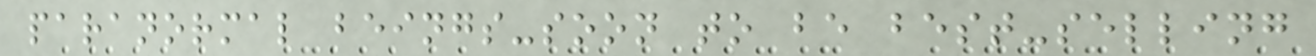paranormal beings-soon to be best-selling
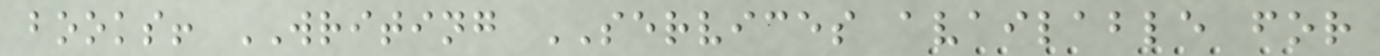books! WRITING SERVICES available for
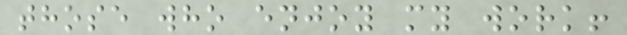those who enjoy my work!
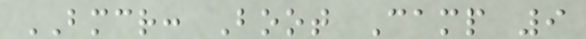BMCR: Boot Camp 9
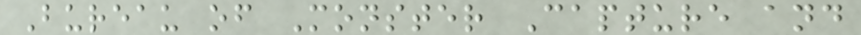Bureau of Monster Capture and
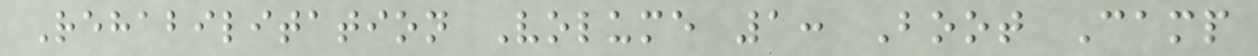Rehabilitation Volume 1: Boot Camp
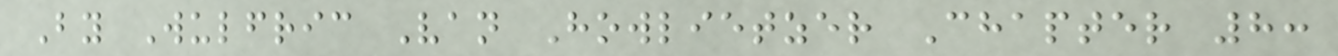By Wulfric Van Howlietzer Chapter 8:
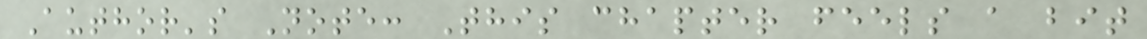Author's Note: This chapter feels a bit
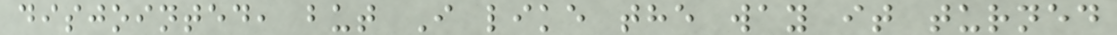disjointed, but I like the way it turned
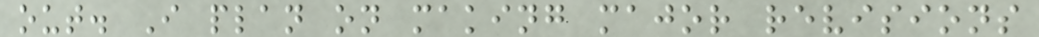out. I plan on making major revisions
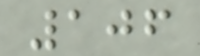106
